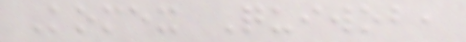Komex Quiwob,
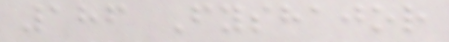186 Fyshajor
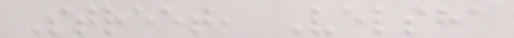Street, Velsha
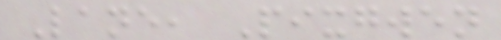Lane, Pixgwen
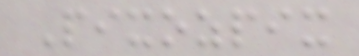Pixozpix
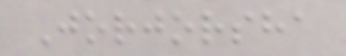Jorjorsha
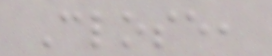Close,
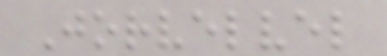Jorvelvel
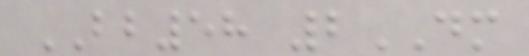BB58 2DM
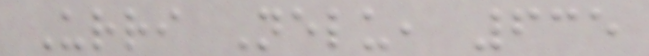Urri Nelu, 635
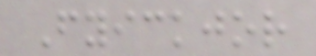Fyickjor
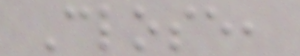Close,
